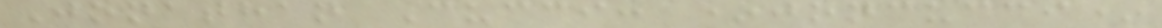Jonathan Cucci: *joncucci*
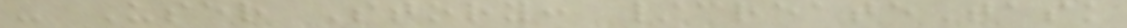- User Story: /createTask
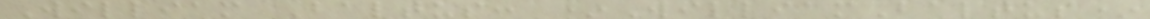William Baltus: *WilliamBaltus*
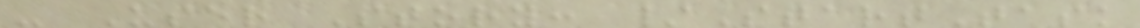- User Story: /StartTask
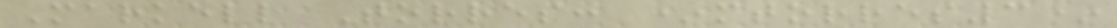Markell Torres: *mtorres3*
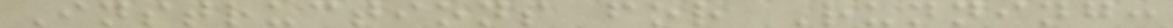Instructions for Running:
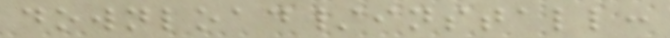download/install:
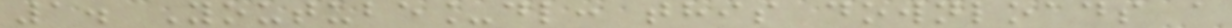1. Youtube_dl: this downloads a
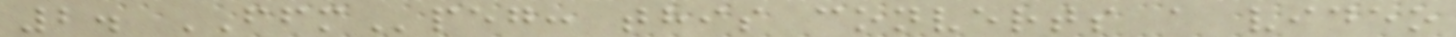2. FFMpeg: this converts a video
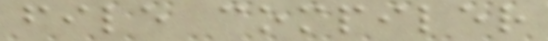file compiler
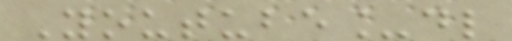Youtube_dl
